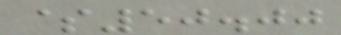$50.00
